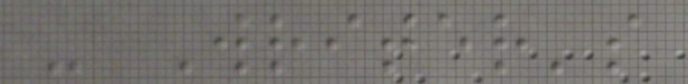- Writer's
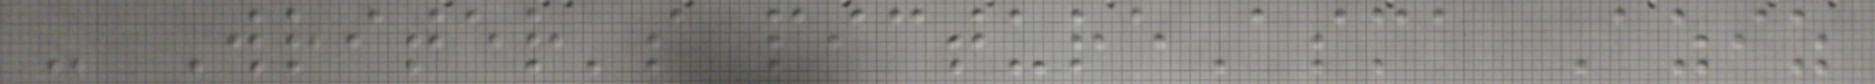- Writer's pictureAsma Aziz
